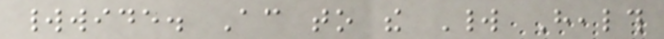worldwide. According to the World Health
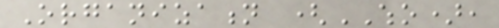Organization (WHO),
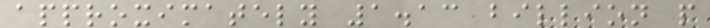approximately 1.13 billion people
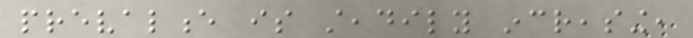prevalence is steadily increasing,
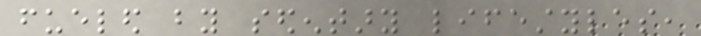fueled by sedentary lifestyles,
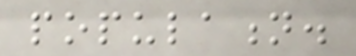population.
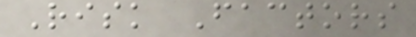Risk Factors
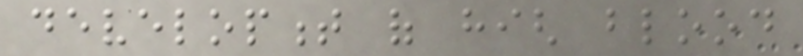development of high blood
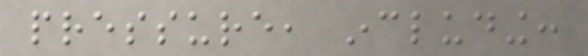pressure, including:
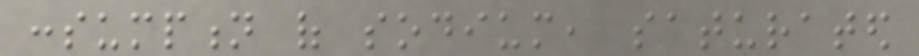consumption of sodium, saturated
